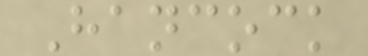Hancock
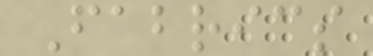Fabrics
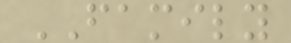FAMILY
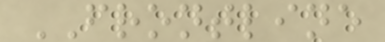FRONTLINE
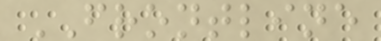FRONTLINE
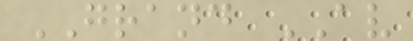GRAND AV
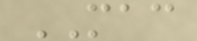MAC
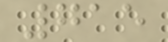715
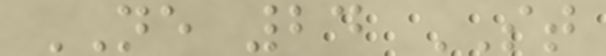NE 24 ST
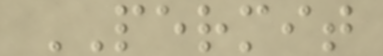PERMIT
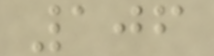106
